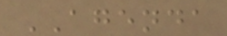AGENDA
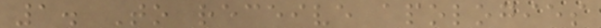1. To receive apologies
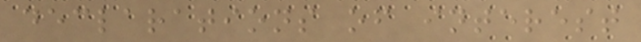declarations of interest
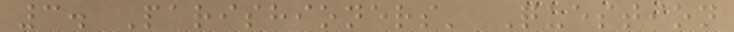3. Parishioners' Question
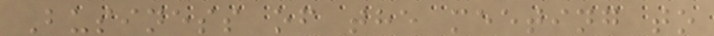Business of the meeting to
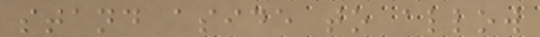stand aside to allow
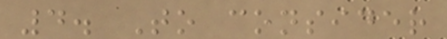4. To consider
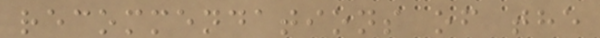recommendations of the
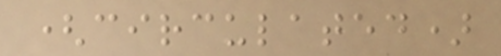(circulated)
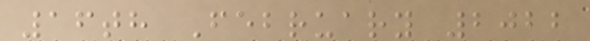16th February 2022
